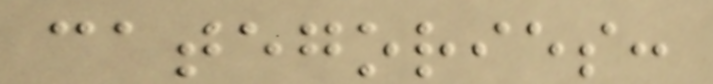categories:
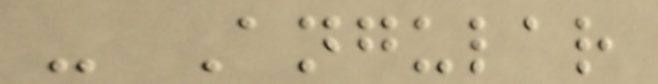- Angular
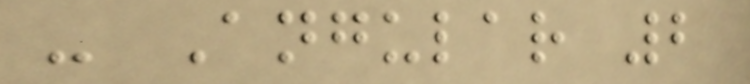- Angular 2
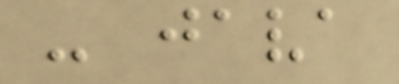- java
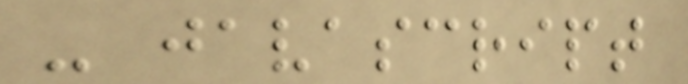- javascript
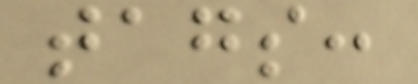tags:
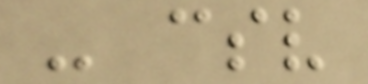- csv
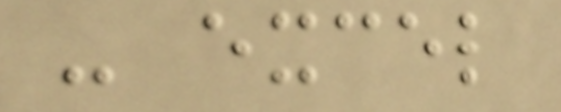- excel
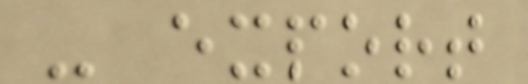- export
